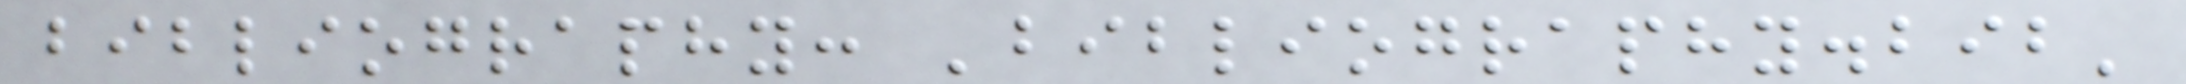bibliography: 'bibliography.bib'
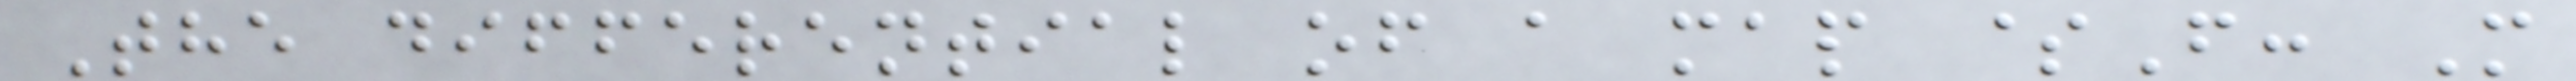The differential of a map $F: M
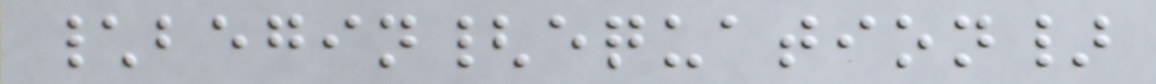\begin{equation}
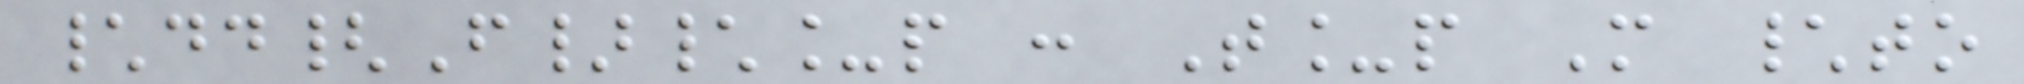\dd{F}\_p : T_p M \to
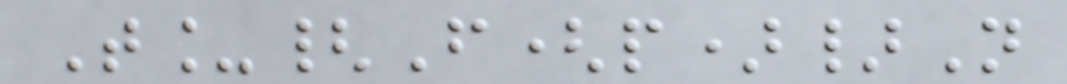T_{F(p)}N
